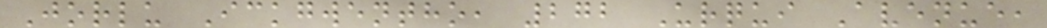Jorlu Ickgwentho, 272 Urqui Avenue,
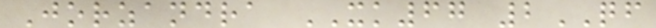Jorzandra XK67 2QF
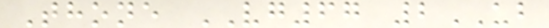Thone VG67 2UB
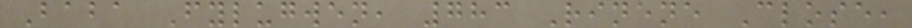Baba Fylugwen, 783 Rinene Close,
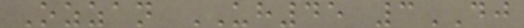Ozzan UH45 3DJ
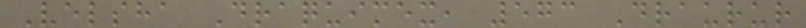Velsha Draquimex, 573 Draurur
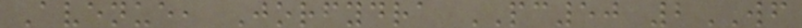Avenue, Jorfydra PC50 2WF
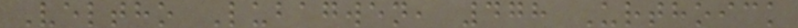Veltho Lubagwen, 478 Urthoick
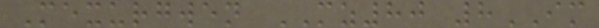Mexurgwen MZ80 8IM
